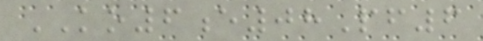KO6e08Pf6
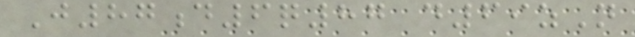J87d6q87 d69zN
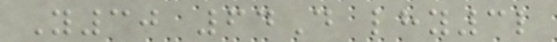Y30 64D lhy3l
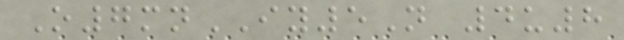O7mnIY5N 4u8
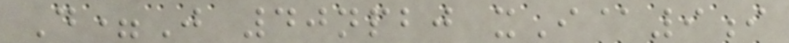D=J 40npbj xI@9i
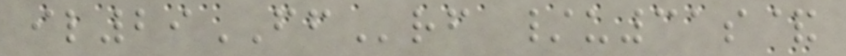il29FFrf /u31s&
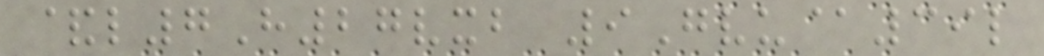&l7H27vxb 9Gvu@39l
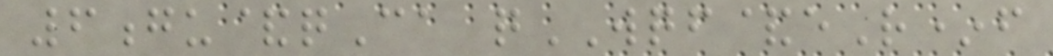6gu&qCa qWQF&eR*f
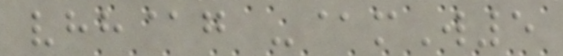vhh@g -@mW5
